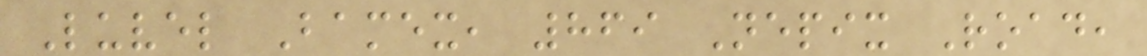Luvel Bamex, 869 Nepix Road,
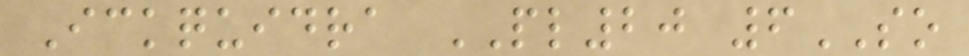Ickquidra PL20 6SO
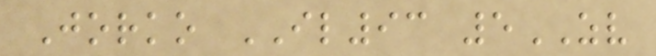Jorko IL93 5ZV
